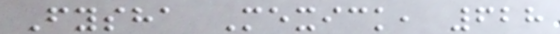Fysha Mexick, 628
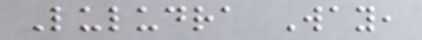Luludra Way,
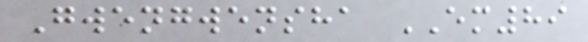Gwengwensha EM89
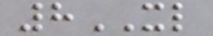8XL
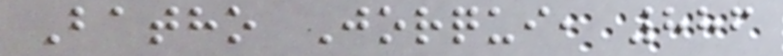Batho Jorqui, 886
